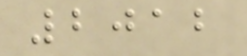2012
